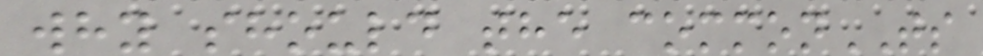why should the commonTS
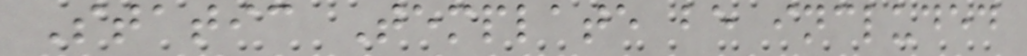Static Template be included
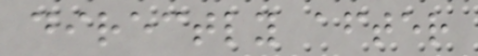directly after
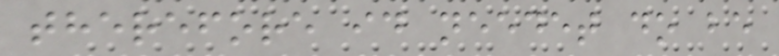therefore id needet do be
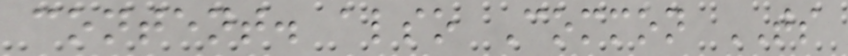content. also Common TS
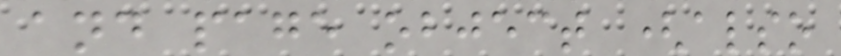and page object (also
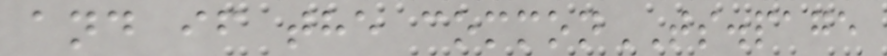and if the commonTS.page
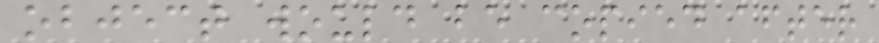object would be copied after
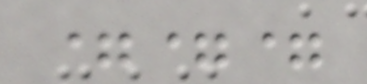===
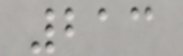213
